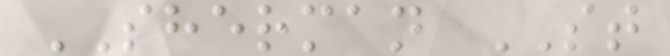SHERMAN ST
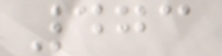473
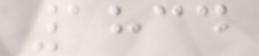1834
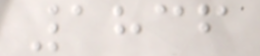1836
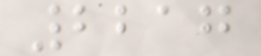2217
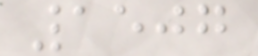1507
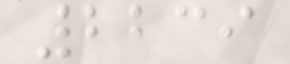2239
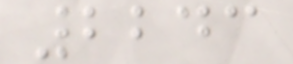2243
